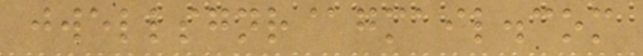jwellsgnr@gmail.com
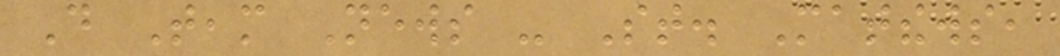Do Team News - St. Matthews,
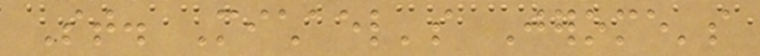St. Michael's Jerome's
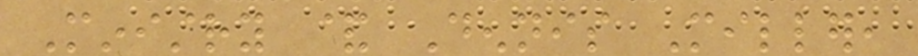Ministry & Dennis Miller,
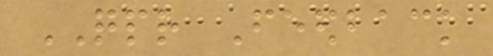QPR Feedback
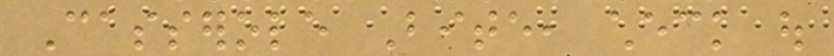Casserole Bite, check out
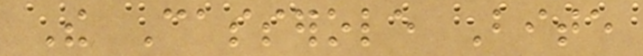The Casserole Bite
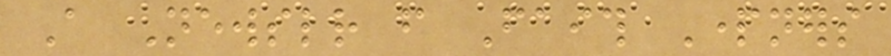A Newsletter from Faith Partners
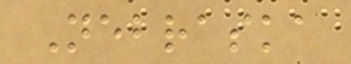Nebraska
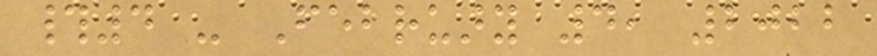#4 - February 4, 2022
